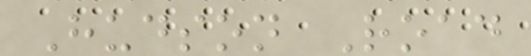Hudson Road
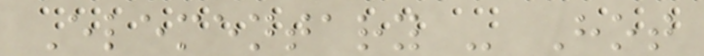Elementary - Hot
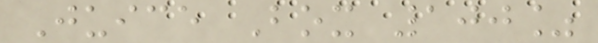Juice Box 100%
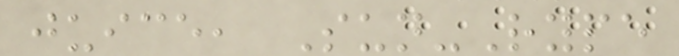juice, Sun-Rype
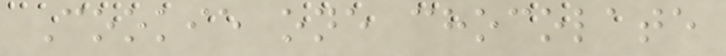Cookie one chocolate
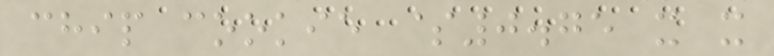chip cookie $0.75 x x
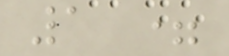1 =
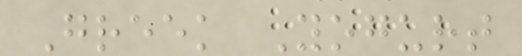Greek Yogurt
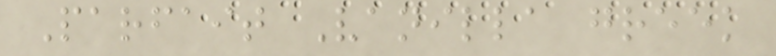Parfait Vanilla greek
